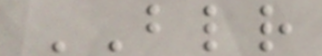BLR
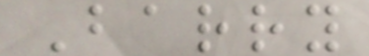Barry
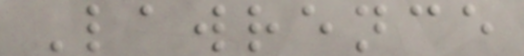Lawrence
